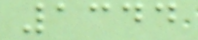1344
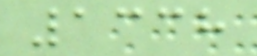1338
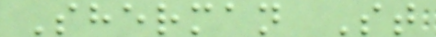Sherman St
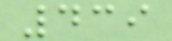439
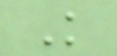K
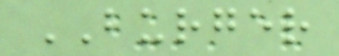BURGER
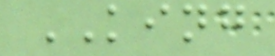KING
